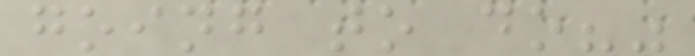going to do?"
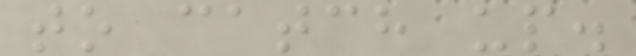to catch up.
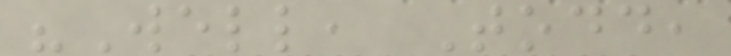"Well, Todd,
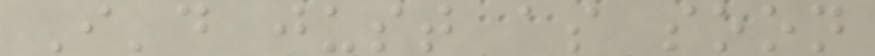I'd just as soon
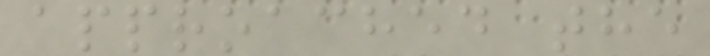approached the
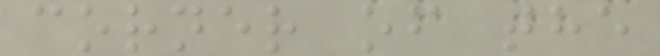corner of the
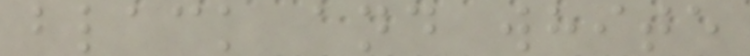black and white
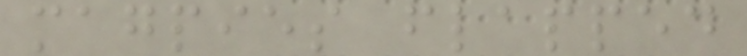magpies flapped
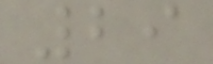29
